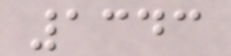1343
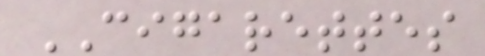CIGARETTES
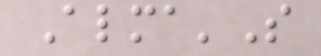Alma'S
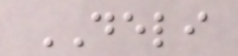DELI
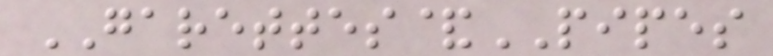GARETTES&PIPES
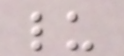lu
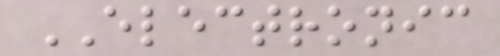ELECTRONIC
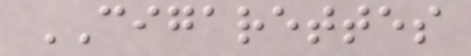CIGARETTES
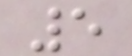5
